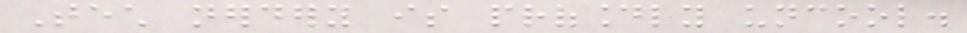Tech nerdery is profoundly uncool.
